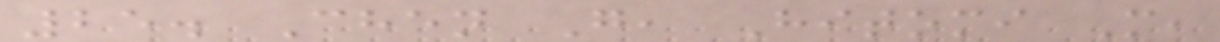25. Chen G, Hitomi M,
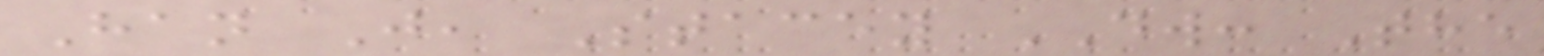Han J, Stacey DW: The
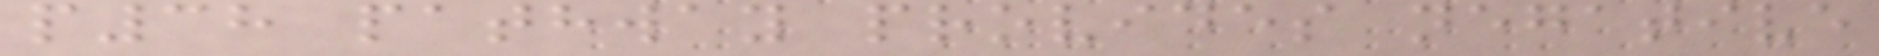p38 pathway provides negative
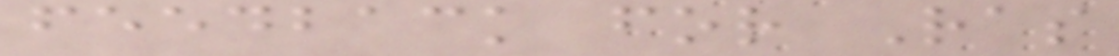feedback for Ras
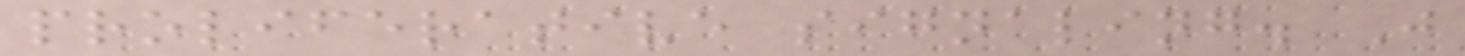proliferative signaling. J
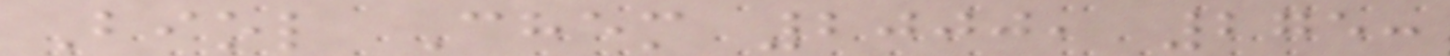Biol Chem 2000, 275:
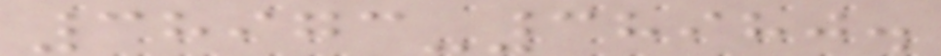38973-38980.
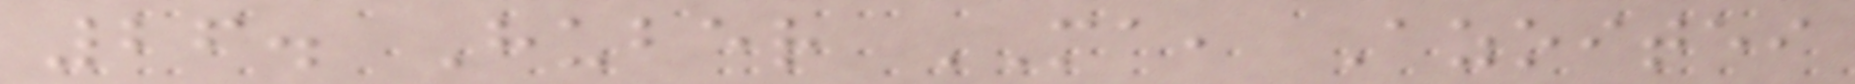26. Huber MA, Azoitei
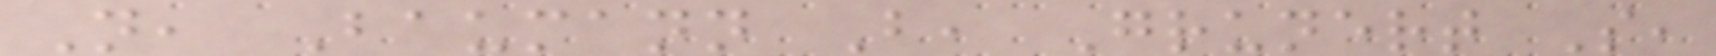N, Baumann B, Grunert S,
